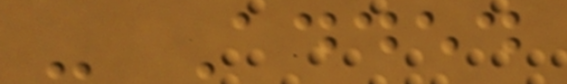- Added
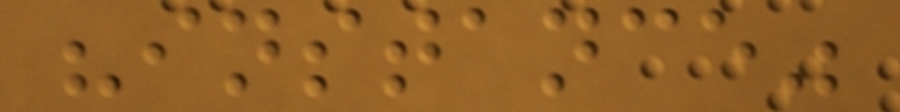"instance"
